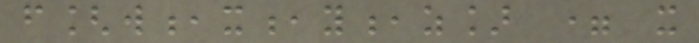f[w,x,y,z] = x
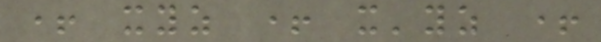+ xyz + x'yz +
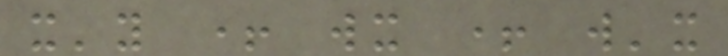x'y + wx + w'x
